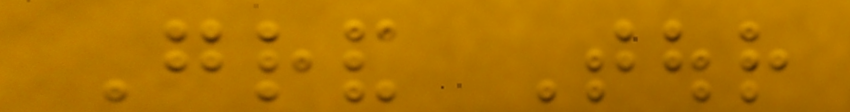Grand Tour
